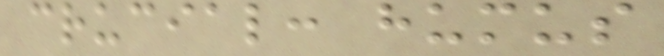crucial: humus
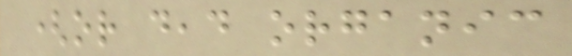(or dead organic
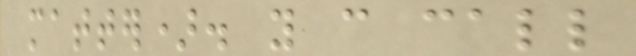matter). you can call
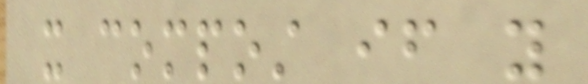it compost if you
